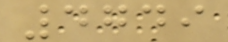4749
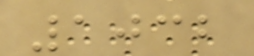1032
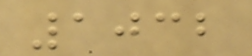1032
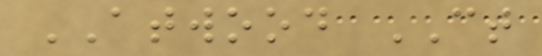ATWOOD CT
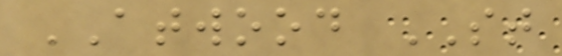ATWOOD ST
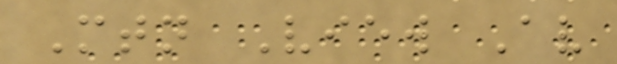Mtn View Av
